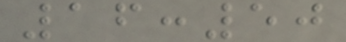16:50
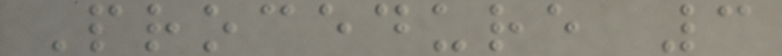Procedure 3
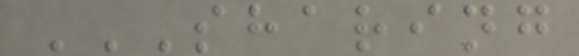SHARING
